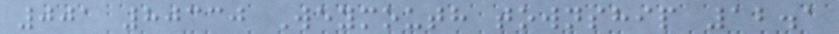001 80330 Weymouth township 12.1
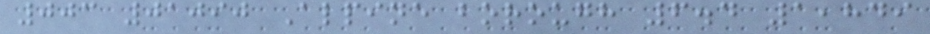003 01090 Alpine borough 6.4 1,849
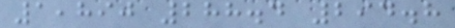1,890 288.4 294.8
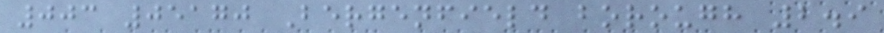003 05170 Bergenfield borough 2.9
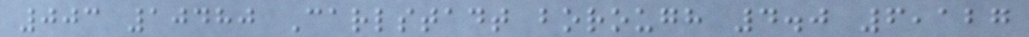003 10480 Carlstadt borough 4.0 6,127
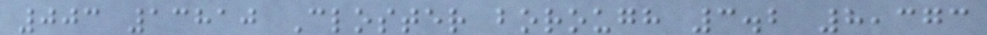003 13810 Closter borough 3.2 8,373
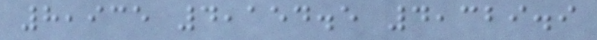8,935 4,154.5 4,329.9
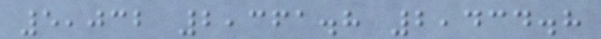5,032 2,361.8 2,434.8
